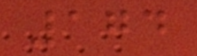174
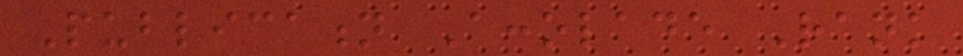Publication Accolade Rank
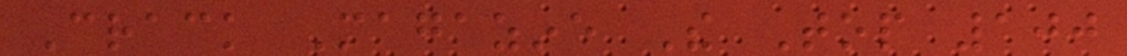Crack Magazine The Top 100
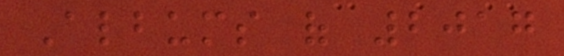Albums of 2017
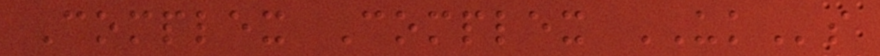Complex Complex UKs
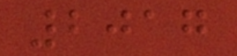2017
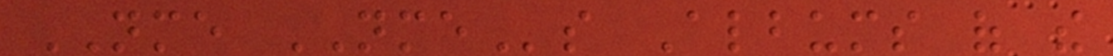NME NMEs Albums of the
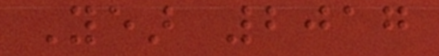Year 2017
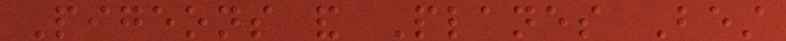Pigeons and Planes Best
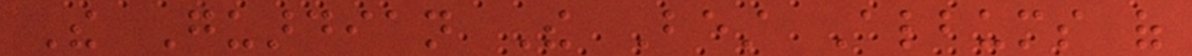The Guardian The Best Albums of
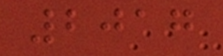2017
